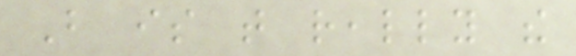But is that really the
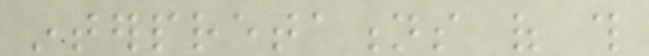interpretations of this
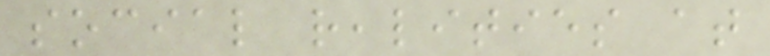social realities at
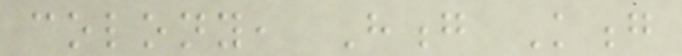colony, Hong Kong
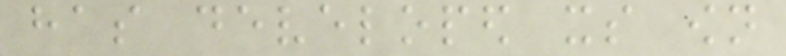has developed its own
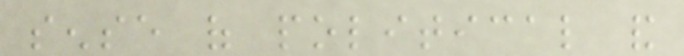sense of political and
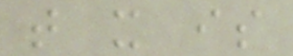that it is
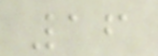16
